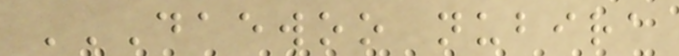DAEWOO NUBIRA
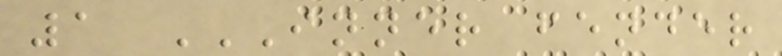1 INNER FENDER
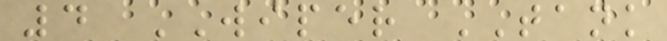4 WIPER TANK
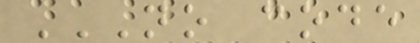NO CODE
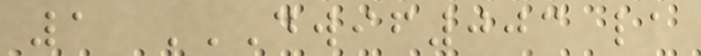1 DWIF003 LA
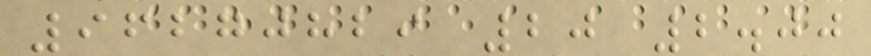96270829 20 2.00
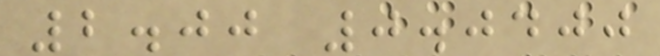2.00 0.0400
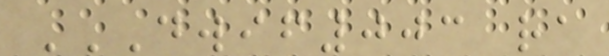DWIF003 RA
